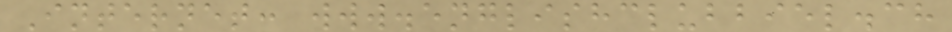Internet: www.englishclubbiel.ch
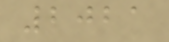2021
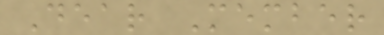Dear Member
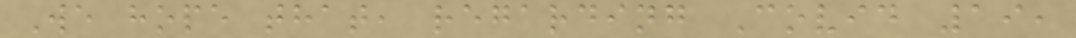We hope that, regarding Covid 19,
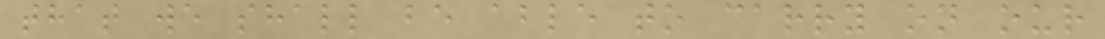that we shall be able to carry on our
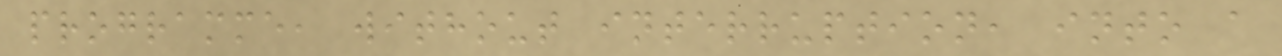programme, without interruption, into a
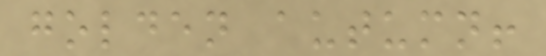golden autumn!
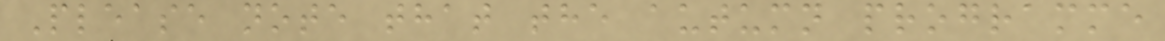Please note that the autumn programme
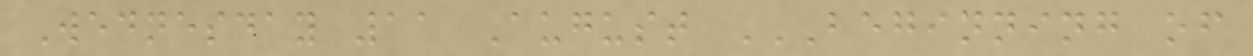Wednesday 11 August BEGINNING OF
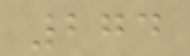274
